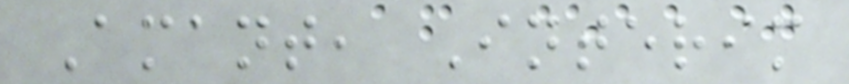Amant, Interim
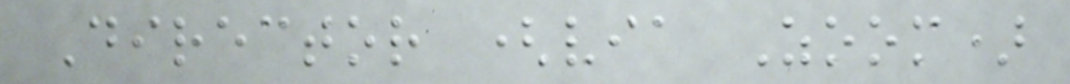Director (via Zoom)
